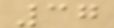37
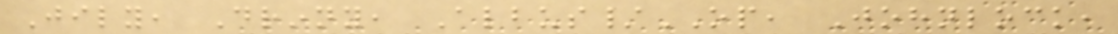Jily, Drinny, Albus/OP, Johnlock,
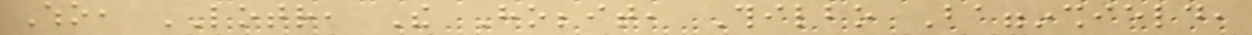Who, LOTR, The Hobbit, Thilbo Bagginshield,
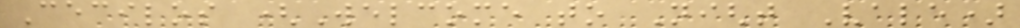Cecilos (Welcome to Night Vale)
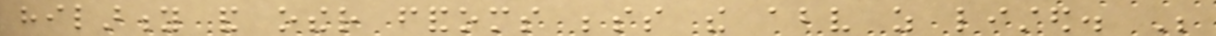hilarity and other fandoms besides the above as listed. Be
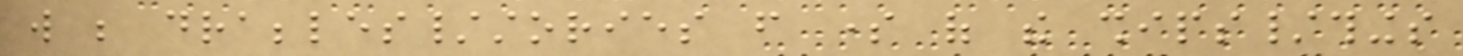will be drabbles/stories from some of the ships/things
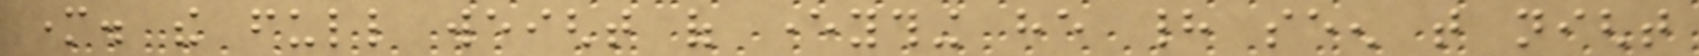mother. the full weight of everything he had seen that night
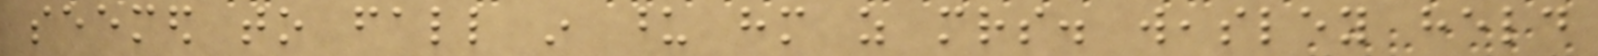seemed to fall in upon him as mrs. weasley held
